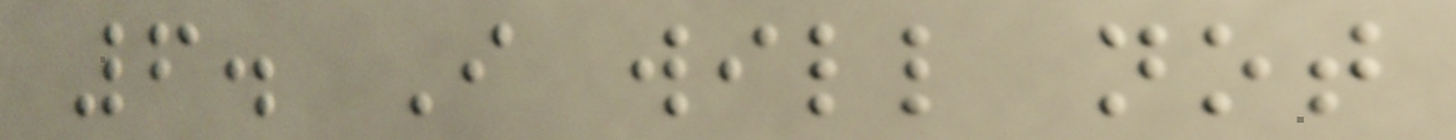6. I will not
